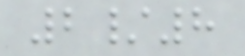2/8
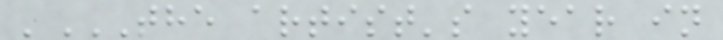'THE ARTIST'S YEAR IN
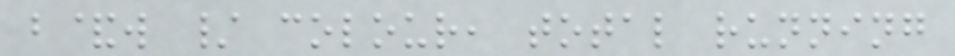b&w / colour, total running
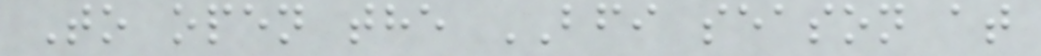To open the BFI season at
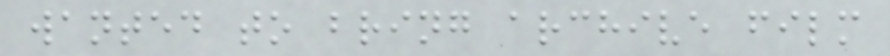wanted to bring archive film
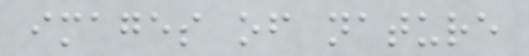images of nature
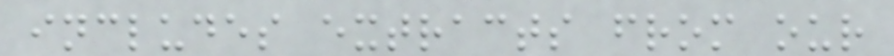includes extracts from our
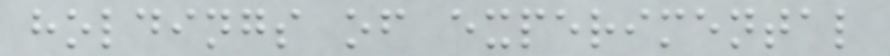holdings of experimental
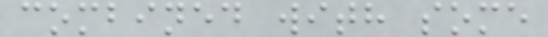combined with some
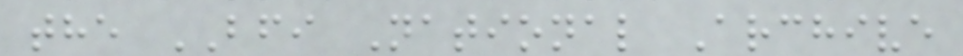the BFI National Archive
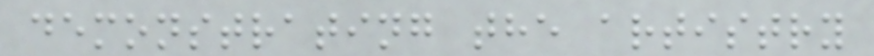demonstrating the artistry
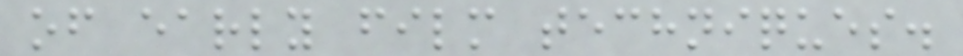of early film techniques.
